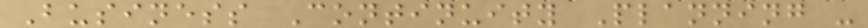Business Continuity Planning -
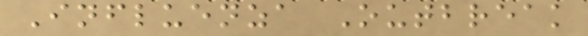Influenza Outbreak
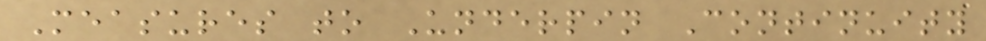Measures to Underpin Continuity
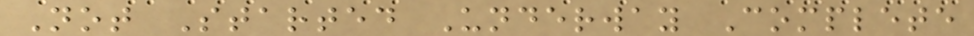Not Started Underway Complete
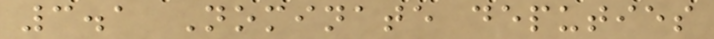3.1 Nominate deputies
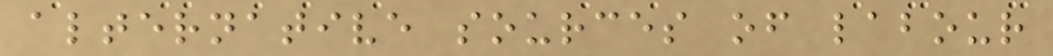alternative sources of labour
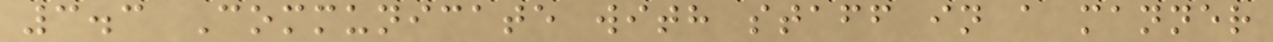3.3 Communicate with staff in a manner
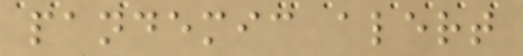pandemic alert
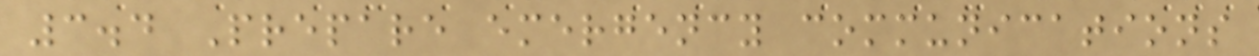3.4 Prepare emergency communications
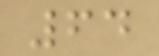64
